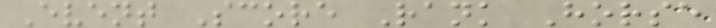Event Score Rank Horse
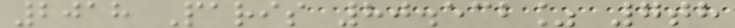2018 Paris 80.532% 7th
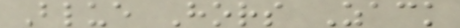Blue Hors Zack
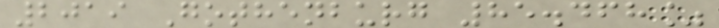2019 Gothenburg 85.468%
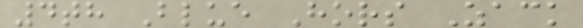4th Blue Hors Zack
